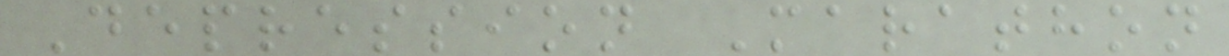Depression Marathon
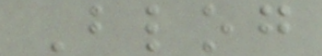Blog
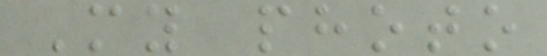My photo
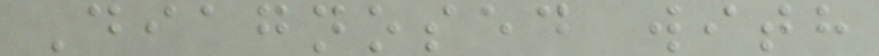Diagnosed with
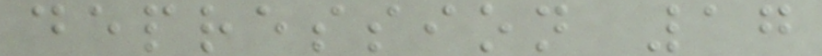depression 17
